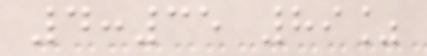4:35 89%
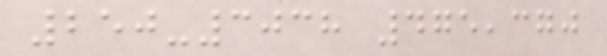250-3038 475,370
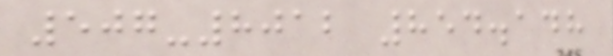507-8012 854.148
